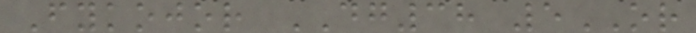Fykojor DG38 5OR
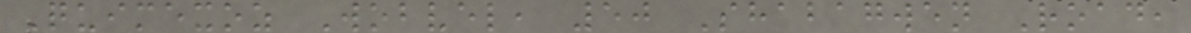Quimexoz Wobvel, 50 Shabagwen Road,
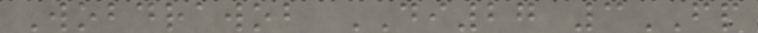Wobdrawob DI27 3FP
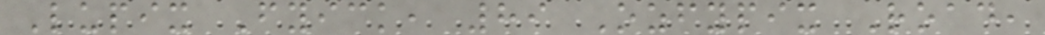Lupix Fyick, 89 Ozfypix Road,
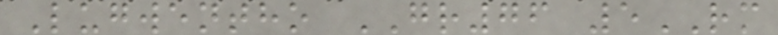Lugwentho GR76 5RM
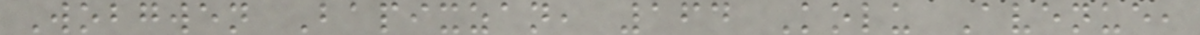Wobgwen Bapixzan, 164 Kolu Avenue,
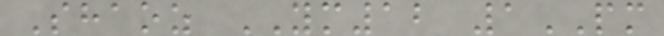Shaoz YM12 1PM
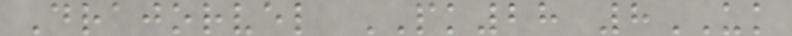Drajorvel PK28 8UK
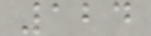124
